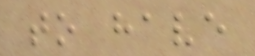to have
